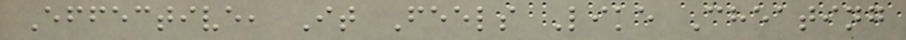Effective, It Feels Like Cheating
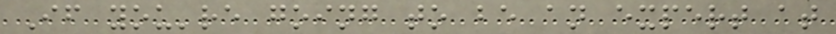If you're going to be an expert at
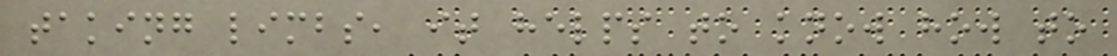taking limbs, it helps to know how to
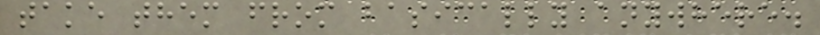take them from basically anywhere.
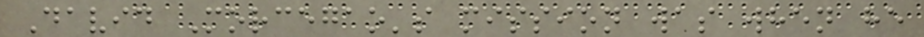David Morcegao's mission was when he
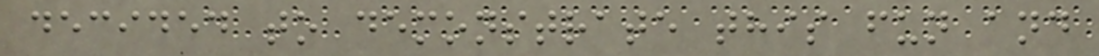decided to demonstrate this fun and
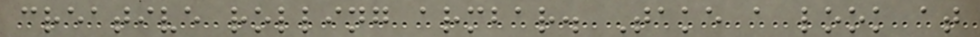creative rolling armbar. Take a look at
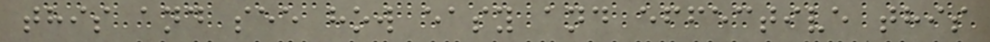this and see how easy and effective this
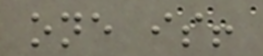one is!
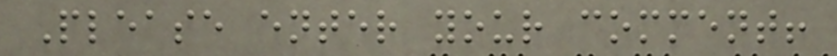Please enter your comment!
